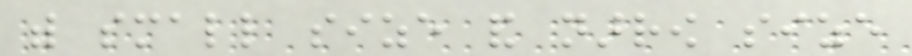with small size and narrow size
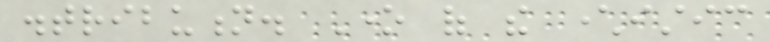distribution. One of the characteristic
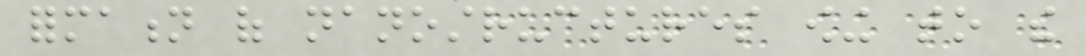formation of nanostructures owing to the
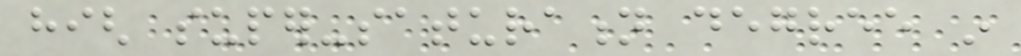high super-saturation degree in
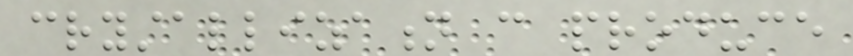crystallization can produce
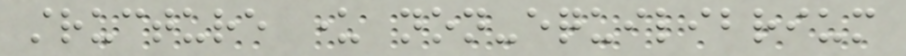structure under non-equilibrium
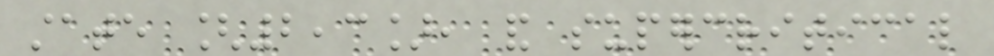state [2,3], and supercritical
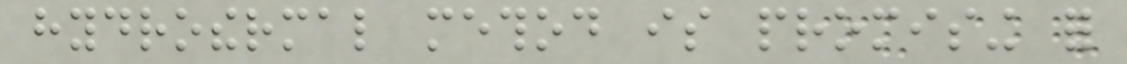hydrothermal method is promising for
